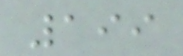199
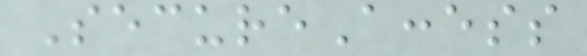SecureAccess
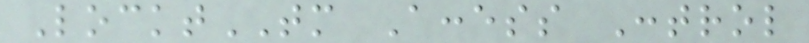LocktTM Access Control
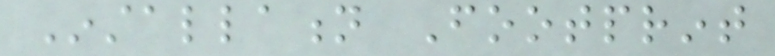Installation Footprint
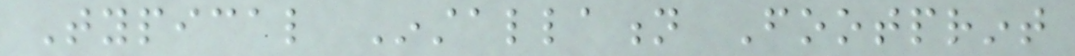Typical Installation Footprint
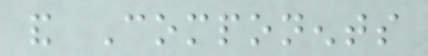and Components
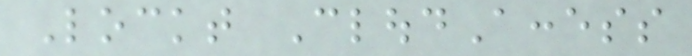Lockt CloudAccess
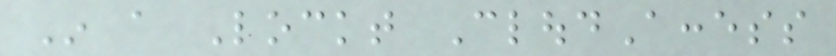In a Lockt CloudAccess
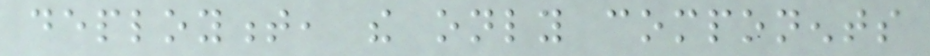deployment, the only components
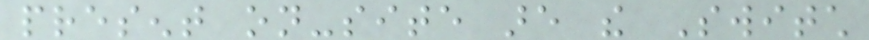present on-site are the Switch
